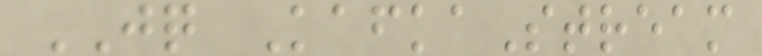JQ KafkaStream
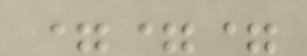===
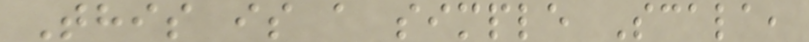This is a simple Scala,
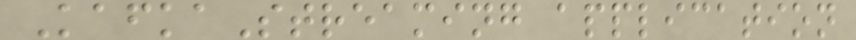KafkaStreaming application
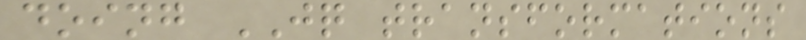doing JQ transformations
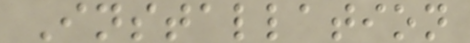Installation
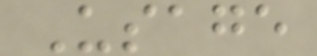Usage
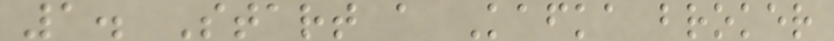1. Start a Kafka broker
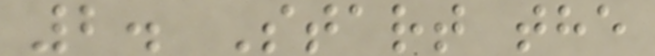2. Start the
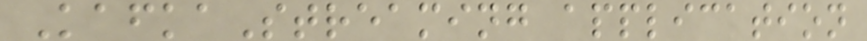KafkaStreaming application
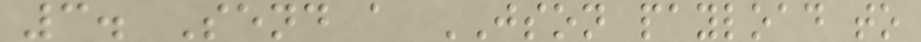3. Send a JSON payload to
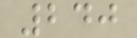240
